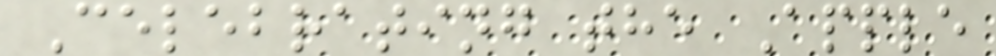Celebrating the Apple
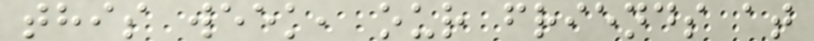this week, our friends at
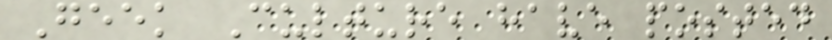Geek Culture have posted
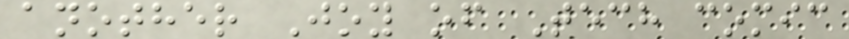another Joy of Tech comic
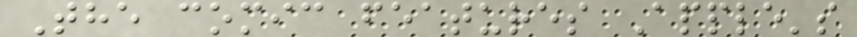The comic features Apple's
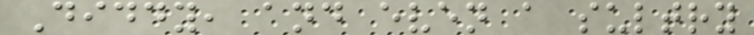Diddy, and even a sultry
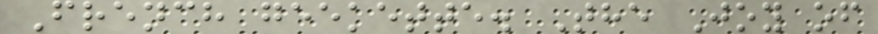French geekette. The Joy of
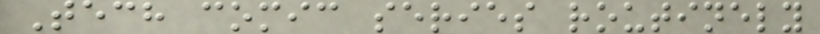Tech comic series routinely
